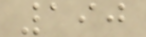190
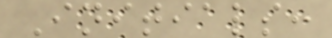Initials:
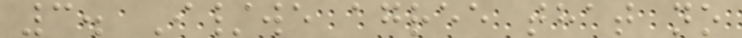3. I/we agree that no
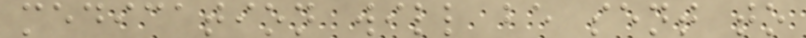medication will be sent to
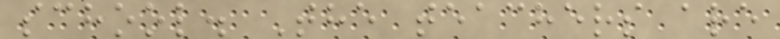school. The teachers are
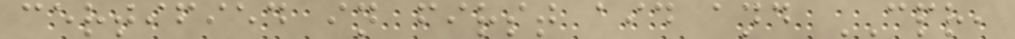certified in first aid and CPR,
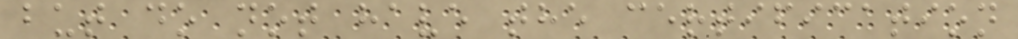but do not have the certification
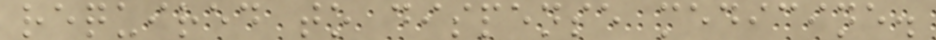required to dispense medicine.
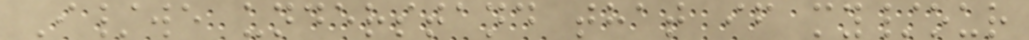I/we understand that if my/our
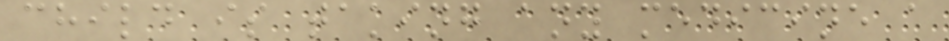child is taking any medicine a
